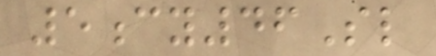5cy46Sl
